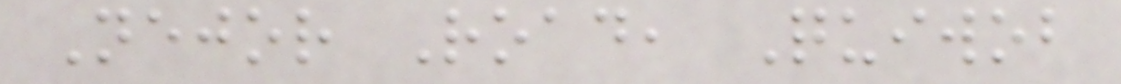Nejor Road, Quiwob
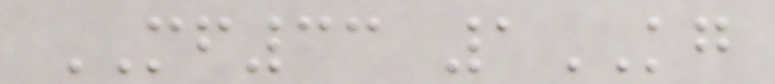MF33 1KG
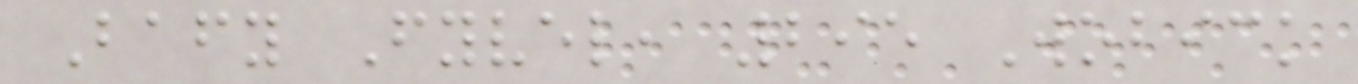Bafy Fyvel, 295 Wobick
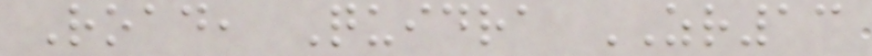Road, Quidra ZR13
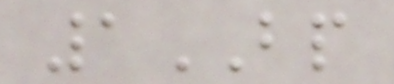1BP
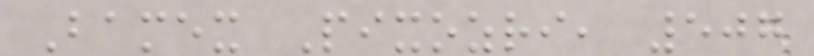Bamex Pixozri, 507
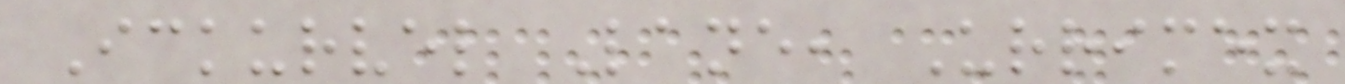Ickurvel Lane, Urrimex
